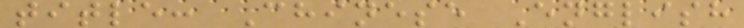title: Chinese English
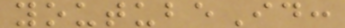youtubeId:
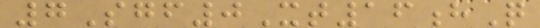7Sgf0Xt16hQ
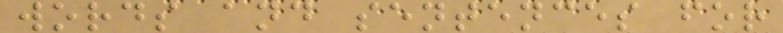words and sentences for
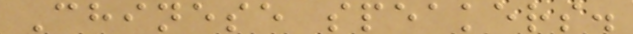Chinese speakers.
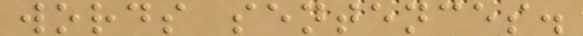words sentences.
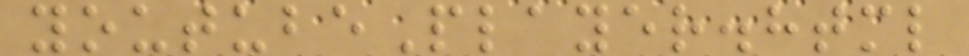youtubePlayer.html
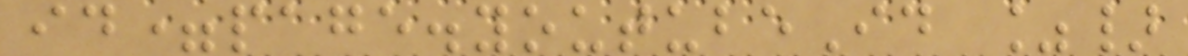id=page.youtubeId %}
